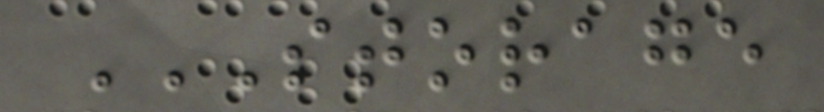STORAGE
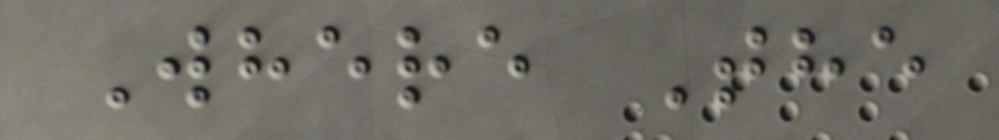Where The
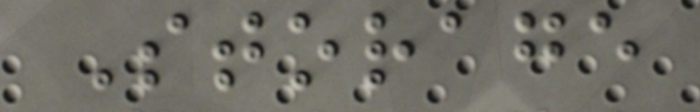Storage
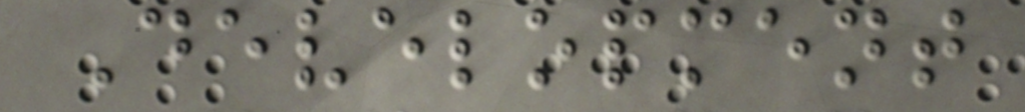Development
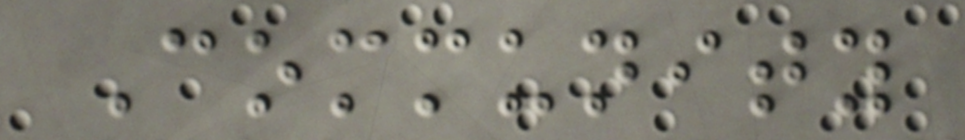Community
